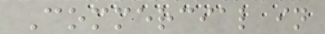Commercial in
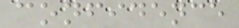confidence
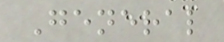General
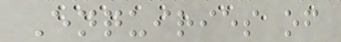Enquiries of
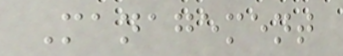Management
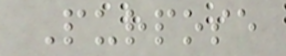Purpose
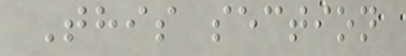This section
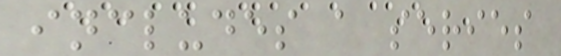includes a series
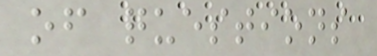of questions
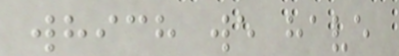which we have
